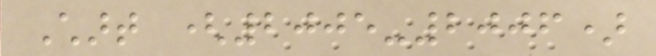Chart (2005-2006)
